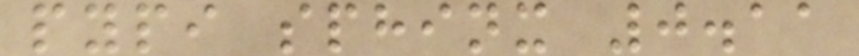pypi sphinx 0.11
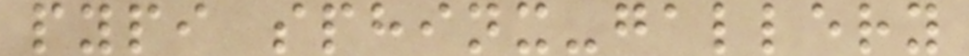pypi sphinx-gallery
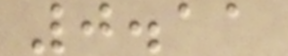0.11
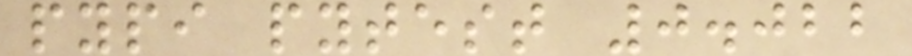pypi pytest 0.022
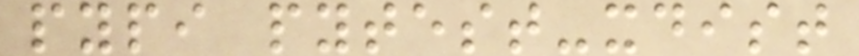pypi pytest-xdist
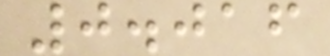0.016
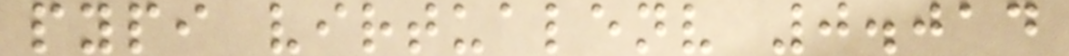pypi virtualenv 0.014
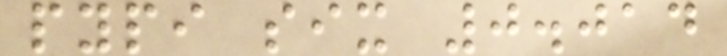pypi six 0.014
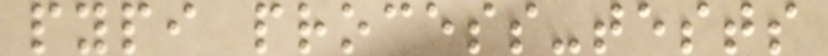pypi process-tests
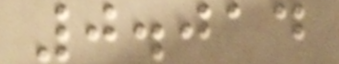0.014
